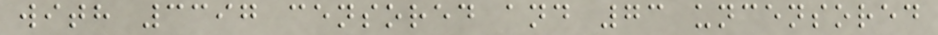with 3397 censored and 73 uncensored
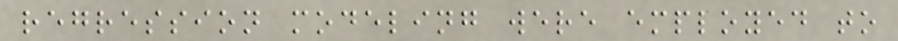regression modeling were employed to
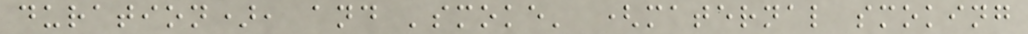duration), and 'smoke' (maternal smoking
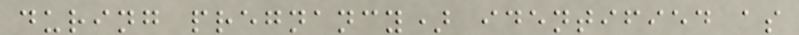during pregnancy) identified as
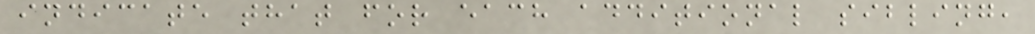indicate that for each additional sibling,
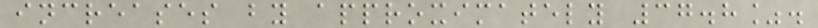increases by approximately 37.8%.
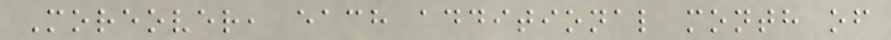Moreover, each additional month of
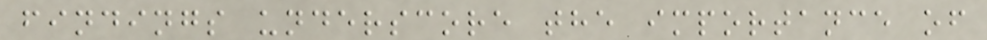findings underscore the importance of
